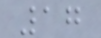17
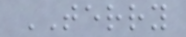TERRY
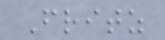Fritz
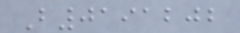B0191202
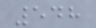548
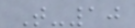T-10
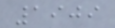1909
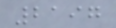2197
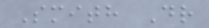Smith Dr
